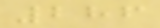286
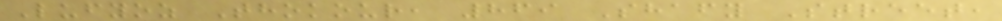Lufyoz Thokour, 869 Shafy Street,
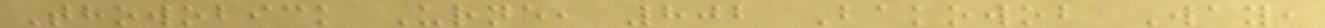Thowobick Urne, 802 Bakowob Way,
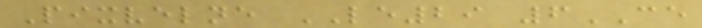Pixvelne LE29 6CE
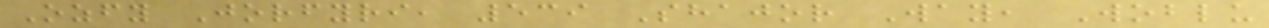Ozfy Jorfyri, 539 Shajor Way, Woblu
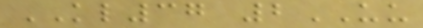KL37 2UU
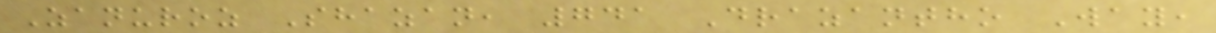Zanuroz Shazan, 741 Drazantho Way,
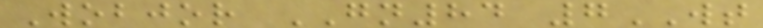Wobjor GN84 7WT
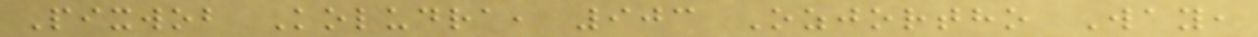Pixwob Koludra, 903 Ozjortho Way,
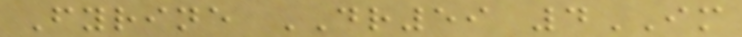Fyrine DR59 4IM
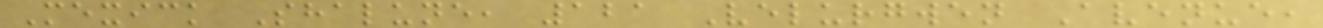Mexick Shalune, 121 Velurgwen Avenue,
